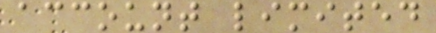account limited
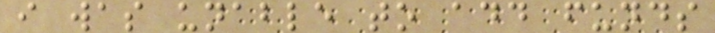i was unable to add funds
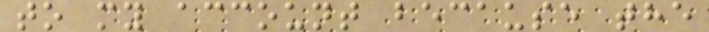to my account because the
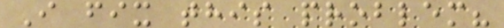I fix this problem?
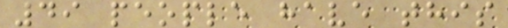49 people have this
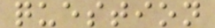question
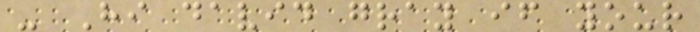- Hi david gray if your
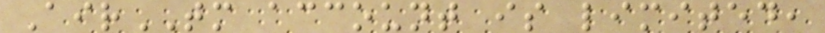AirTM account is limited,
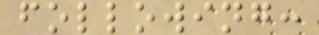following:
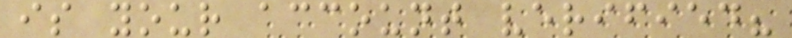is your account verified?
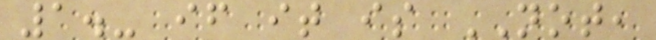1.- if it is NOT,
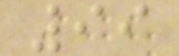99
